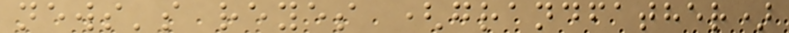news's reyes (grandfather)
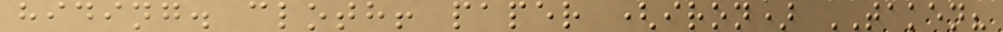hiding. cloth! paper (iron) TAKEN?
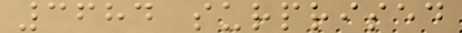3684 surprised
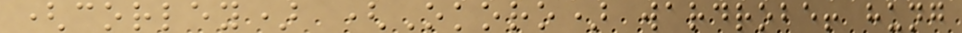(corley) (Okoro) wardrobe! hung
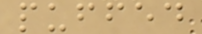puffed
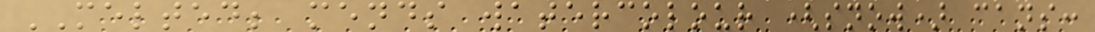MELTED; mends watercolour (snow) cans:
